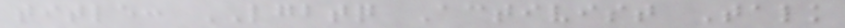title: LGBTQ Activist Talk
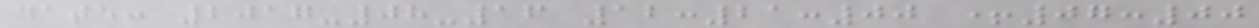date: 2017-08-16 12:21:00 +07:00
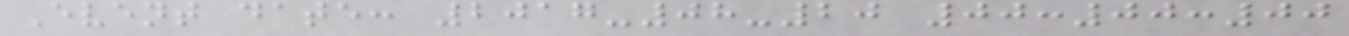Event date: 2017-08-20 00:00:00
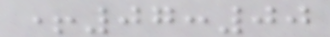+07:00
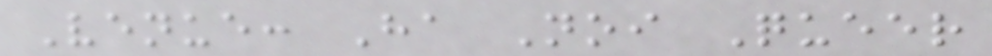Venue: Ha Noi Queer
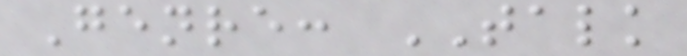Genre: TALK
